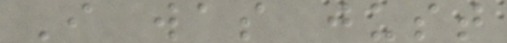I was just
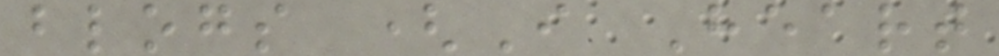blogs (I Heart
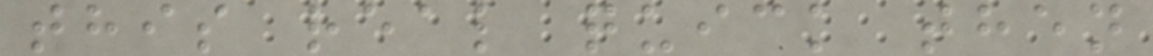this real quick then
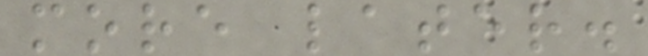more later.
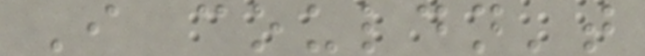I couldn't
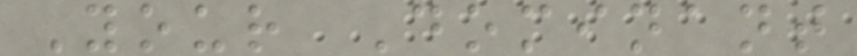Your Dominant
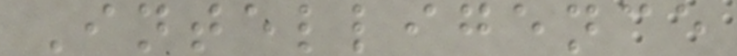Intelligence
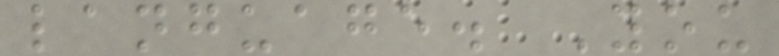language. You
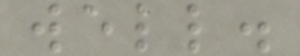well.
